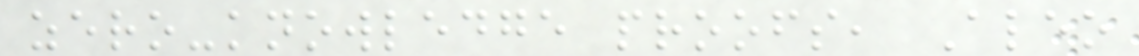zero-knowledge proofs, Aleo
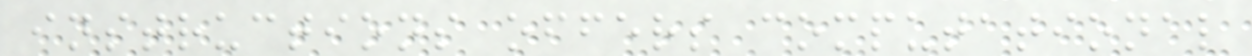instructions offers computational
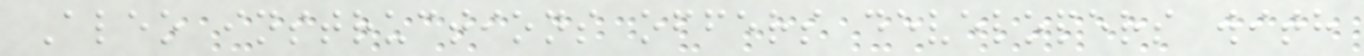Aleo instructions offers developers with
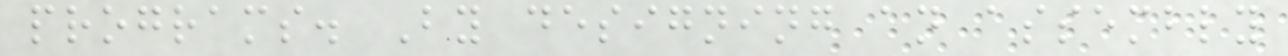programs. By designing an assembly
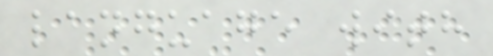language with
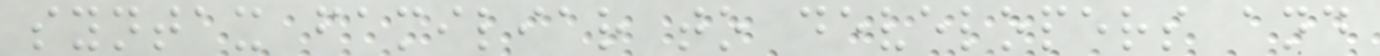syntax familiar to developers and
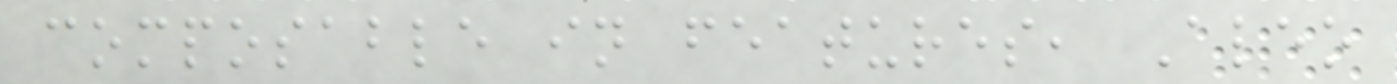composable in features, Aleo
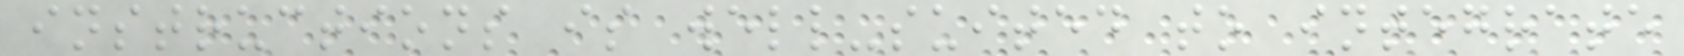instructions is well-suited to integrate
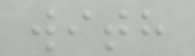with
